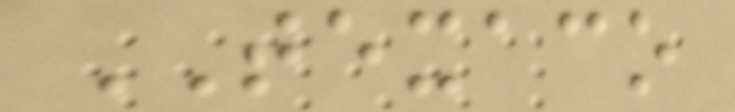TEXACO
